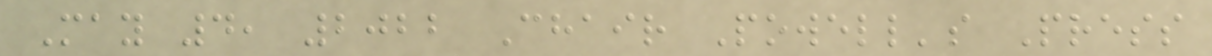May 4, 2022 Chair Powell's Press
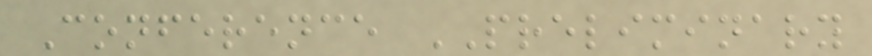Conference PRELIMINARY
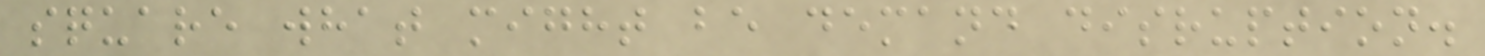square what might be demand disruption.
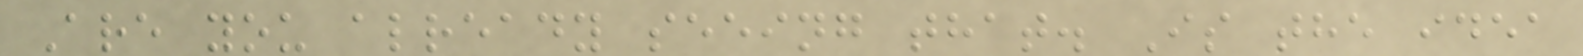Are you already seeing that. Is the idea
